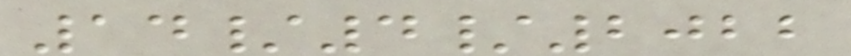14/4/2022
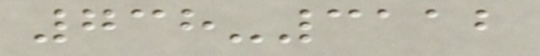738-3112
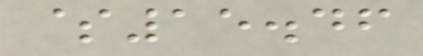$15.46
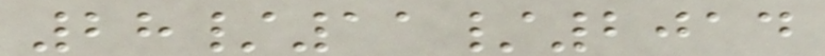28/11/2014
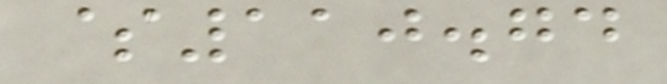$110.74
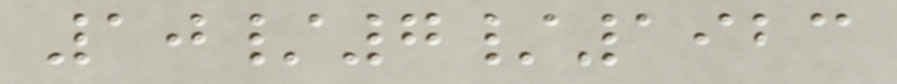10/7/1923
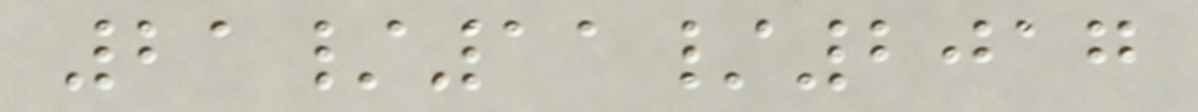21/11/2017
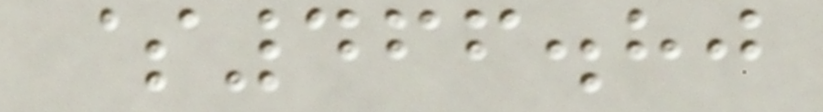$466.80
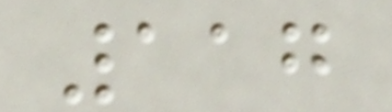117
